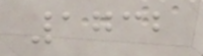1732
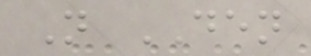N DEN
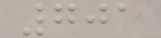701
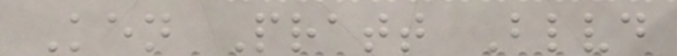Ken Pratt Blvd
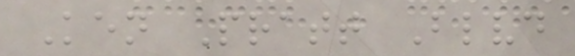Ken Pratt Blvd
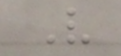V
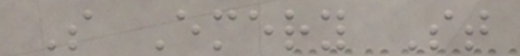S Emery St
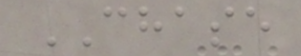CHASE
